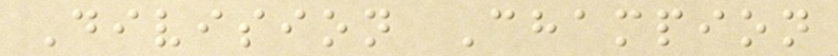Division Champion
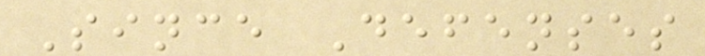Since Defenses
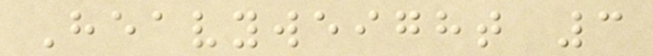Heavyweight 3
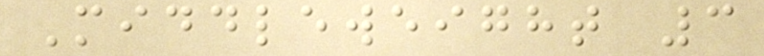Middleweight 3
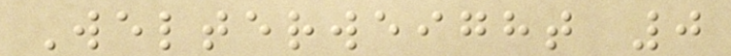Welterweight 0
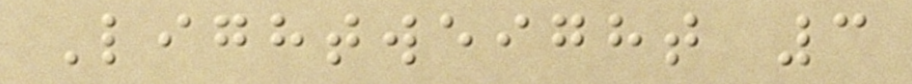Lightweight 3
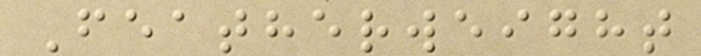Featherweight
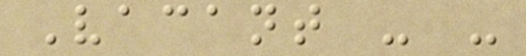Vacant - -
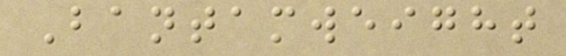Bantamweight
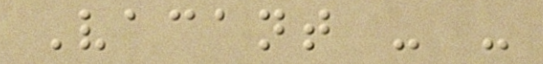Vacant - -
